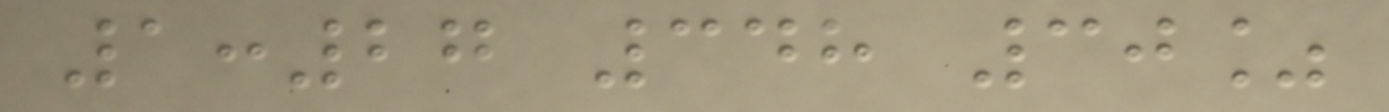1:27 348 30%
